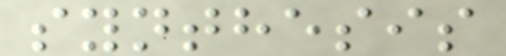synthesis
